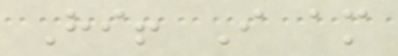Hi! I am
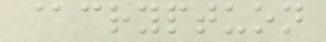@cryptuon
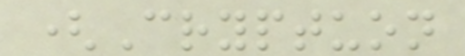(Cryptuon
